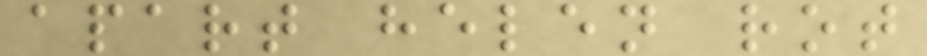apart helen rot
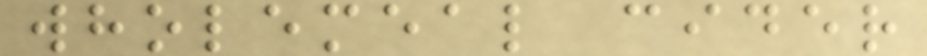wholemeal cider
